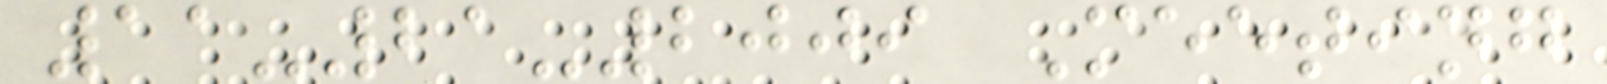11-21-2009 Meeting
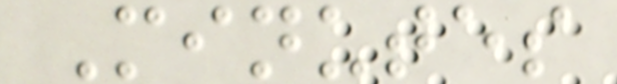Minutes
